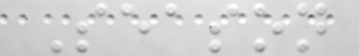Season
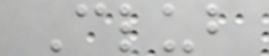Club
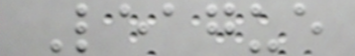League
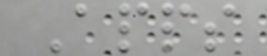Apps
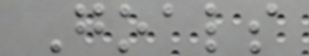Goals
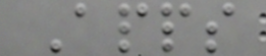Apps
